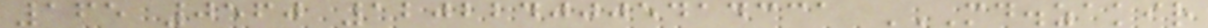165 0560 1202240005414331 MD.ZAKIR
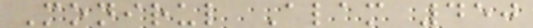Monirul Alam 450
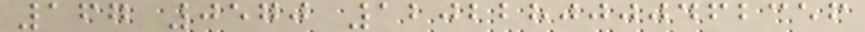167 0570 1202280000462356
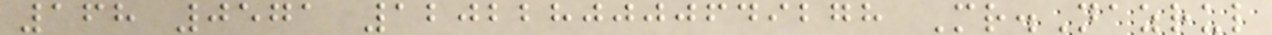168 0571 1202280000649278 Mr.Nazrul
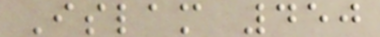Islam 450
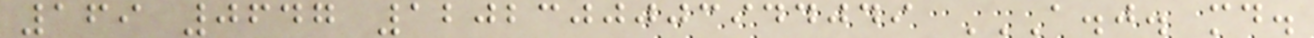169 0647 1202300003944049 A.J. MD.
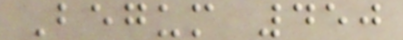Begum 450
